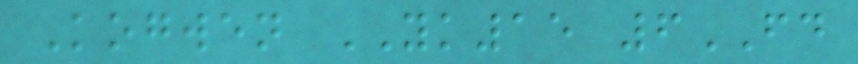Kogwen YK15 6FD
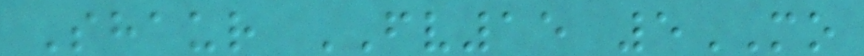Shaur FV15 5MO
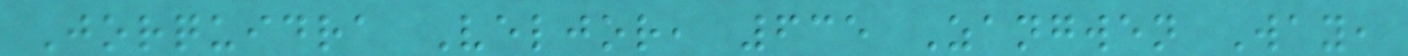Jorquidra Veljor, 635 Zangwen Way,
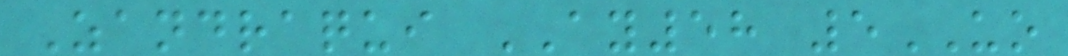Zandraqui AY58 5UO
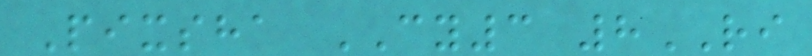Pixsha CY3 8RI
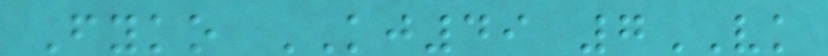Fyko KJ49 7VK
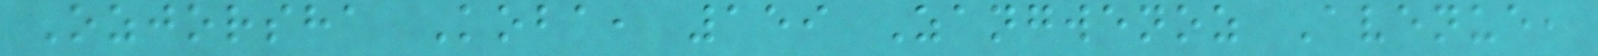Ozjorsha Koba, 159 Zangwenoz Avenue,
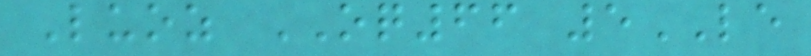Luoz OQ66 5LE
